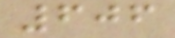606
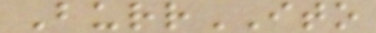BurrITO
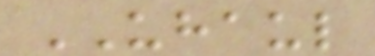UHAUL
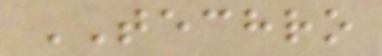TECHRO
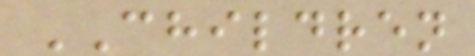CHILDREN
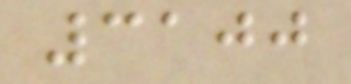3100
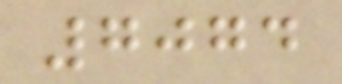7074
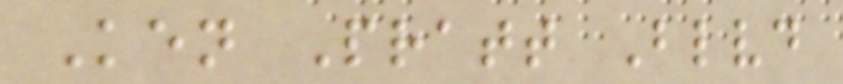Ken Pratt Blvd
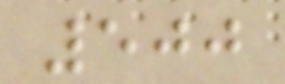500
